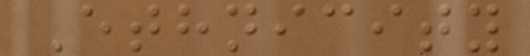Ethnicity
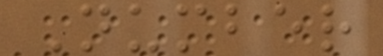Number
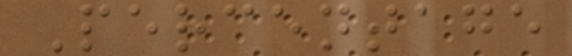Percentage
